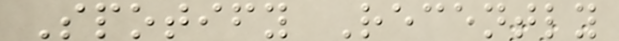Spotify Recently
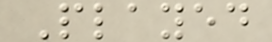Played
